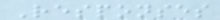Responses
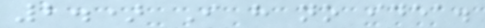2.) I have no idea.
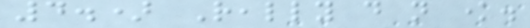4.) Really do not know.
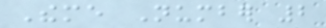Theme Number 2
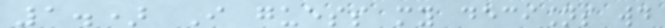1.) I guess my decisions would
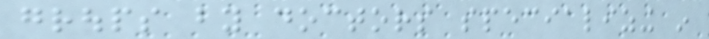groups by doctors specializing in
